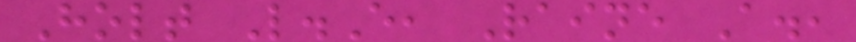Holt L.E, Raine A.,
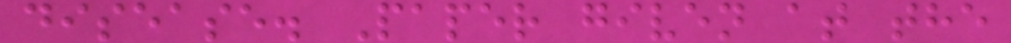disease. Paper given at the
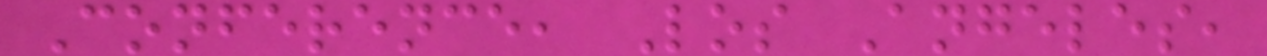Conference, Los Angeles,
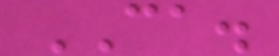CA.
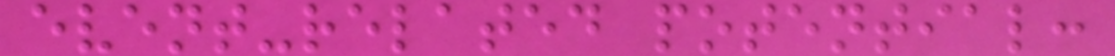event-related potential:
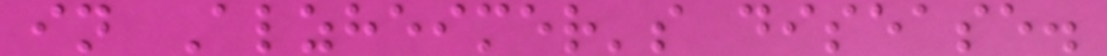in Alzheimer's disease.
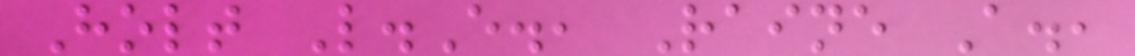Holt L.E., Raine A.,
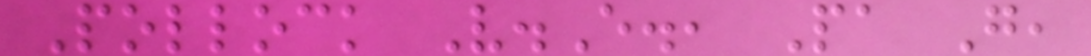Pollock V.E., Pa G,
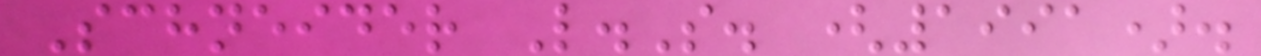Schneider L.S. (1991).
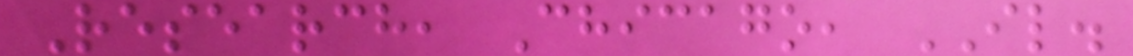Research, Chicago, IL.
